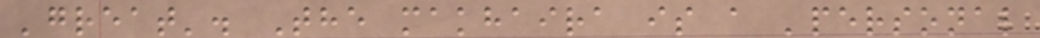'great'. The makhaira is a 'personal
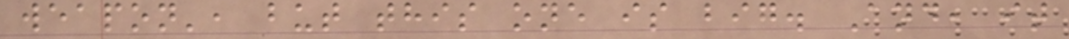weapon', but this one is big. And, it
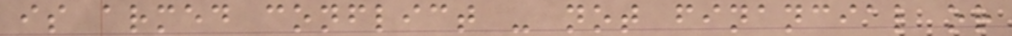is armed conflict - not financial or
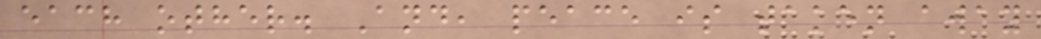each other. And, peace is taken away
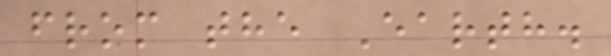from the Earth.
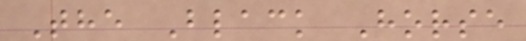The Black Horse
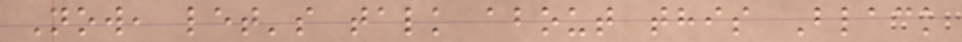Now, let's talk about this Black
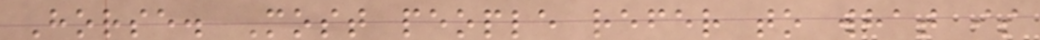Horse. Most people refer to what is
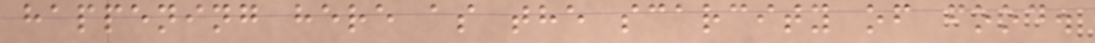happening here as the scarcity of food.
